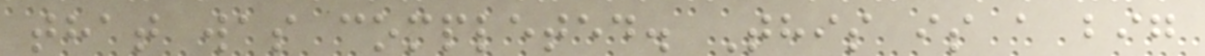that was completed. This is a big
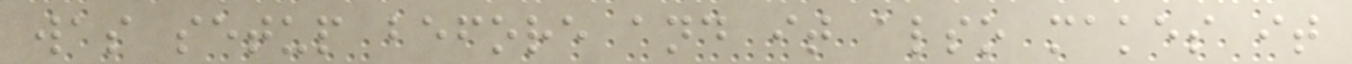was setup before and it also makes it
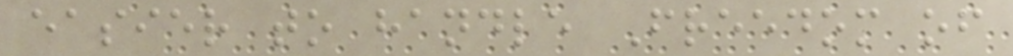easier to handle Freedom of
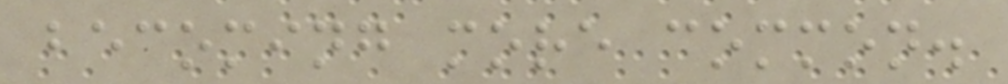becoming more common.
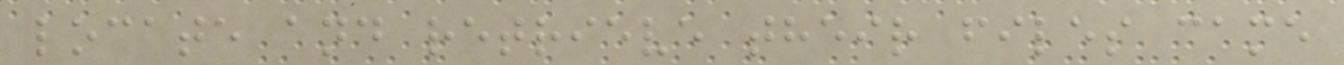locate and retrieve their files came
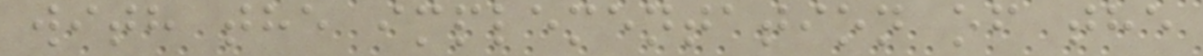with the implementation of the
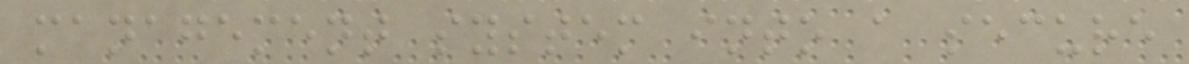management system into a secure
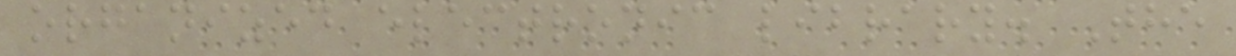organized electronic library. The
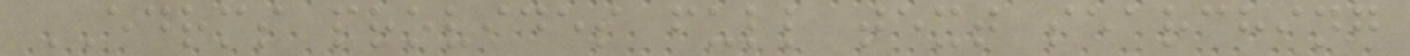EDRMS provides full text searching
